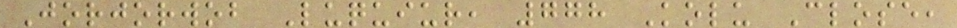Jorjorwob Luquiur, 778 Kolu Close,
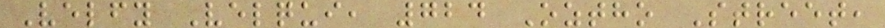Velfy Velqui, 724 Oztho Street,
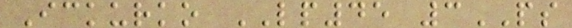Ickurko LP45 3PS
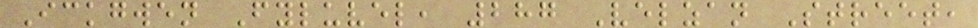Ickgwen Fyluvel, 287 Velzan Street,
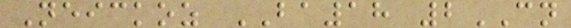Neickoz BA18 2CN
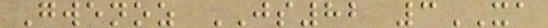Gwenoz JS82 3XA
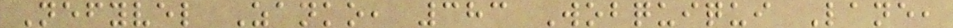Nefyvel Zanko, 383 Wobquiqui Lane,
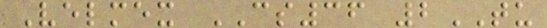Velmex CS36 2TU
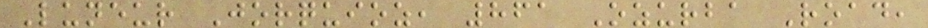Luneur Jorquioz, 861 Ozurba Road,
